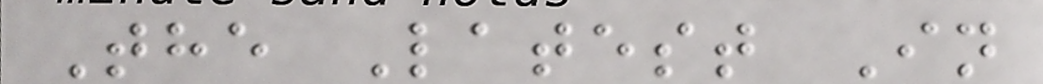The Latest In
